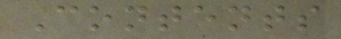Contents
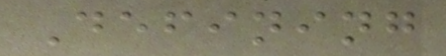Defining
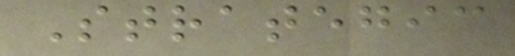Strategic
